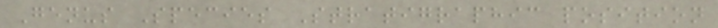Genus Species Stratigraphic position
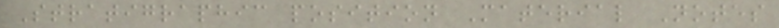Stratigraphic position Material Notes
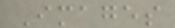Images
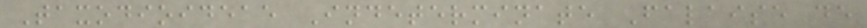Taxodioideae Indeterminate Falaise de
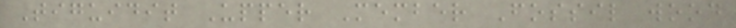Tiguidit Upper Member Fossil wood
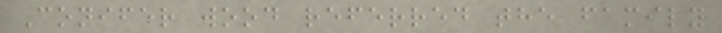Conifer wood referred the family
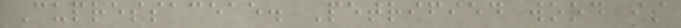Cupressaceae. Petrified wood is
